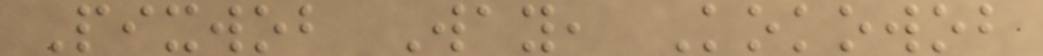Pixwob Way, Kokowob
